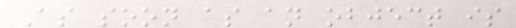As soon as an object is
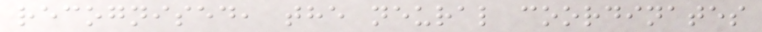recognised, the neural coordinates
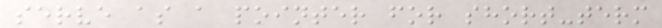serve as a pointer for short-term
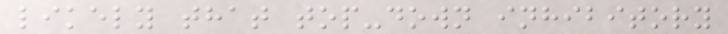likely that top-down inhibitory
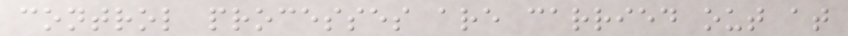control processes are carried out at
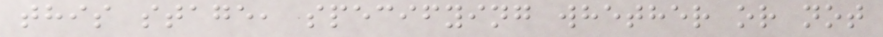this stage, specifying whether or not
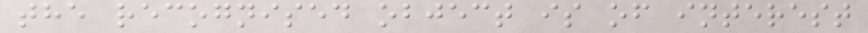the recognised object is of interest
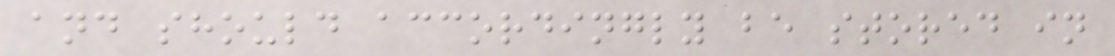and should accordingly be stored in
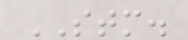STM.
